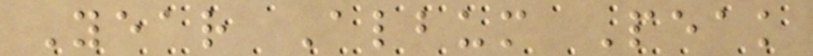Year Album Peak
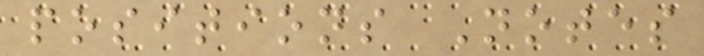positions Notes
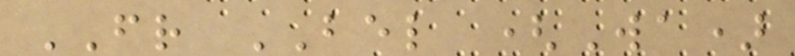FR BEL (Wa)
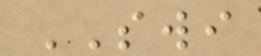SWI
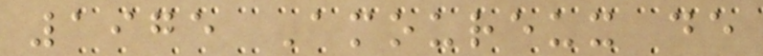1975 Amoureux de
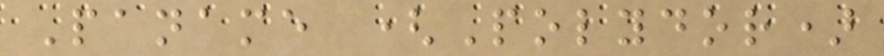Paname (Polydor)
